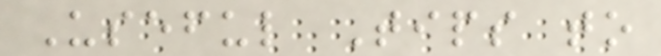Useful Tips to
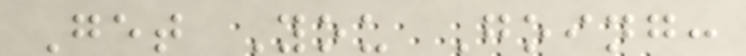Get You Going:
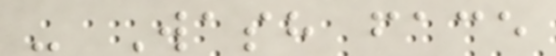- Wash face
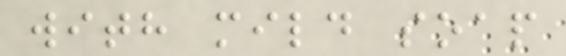with mild soap
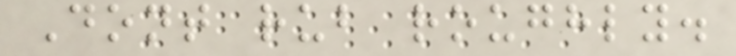Dont rub roughly.
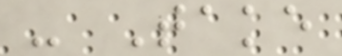- Take
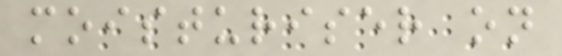moisturiser on
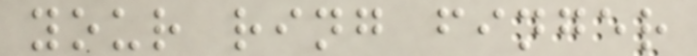your ring finger
